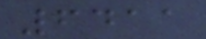6411
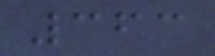363
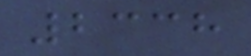2338
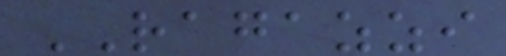RAGAZZI
